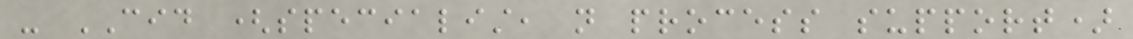- CID (specialist, not process support)
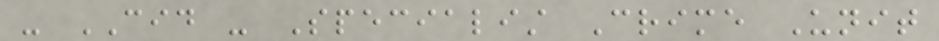- CID - Specialist Crime Unit
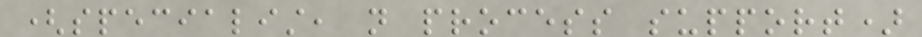(specialist, not process support)
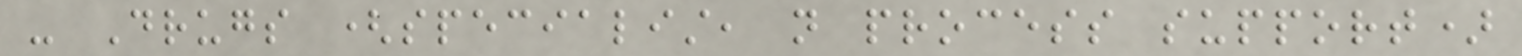- Drugs (specialist, not process support)
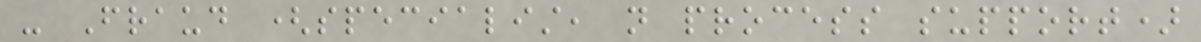- Fraud (specialist, not process support)
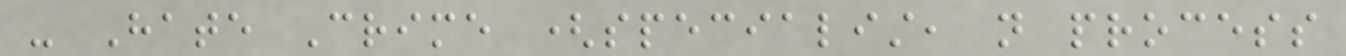- Hate Crime (specialist, not process
